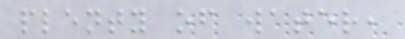plenty of water,
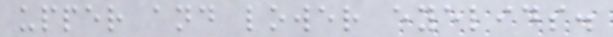upper and lower eyelids.
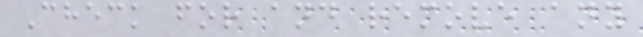Check for and remove any
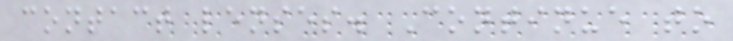contact lenses. Continue to
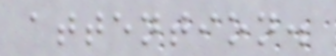attention.
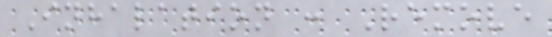Inhalation : Remove
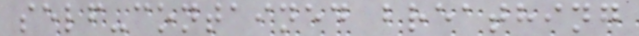self-contained breathing
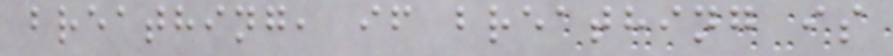breathing, if breathing is
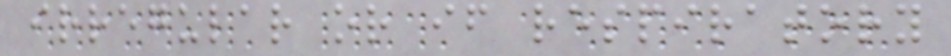irregular or if respiratory
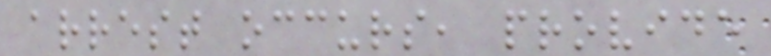arrest occurs, provide
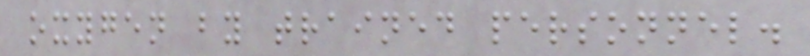oxygen by trained personnel.
